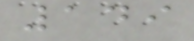149
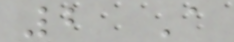2 A
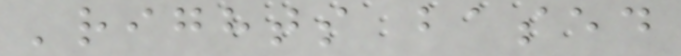'rights based
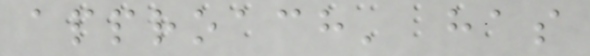approach' has
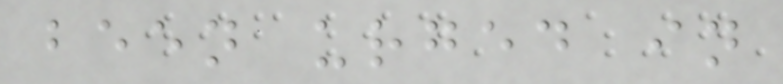been urged in
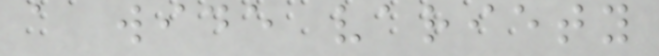a wide variety
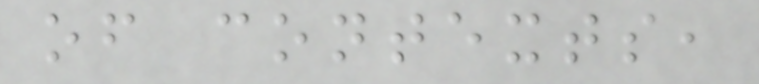of contexts,
